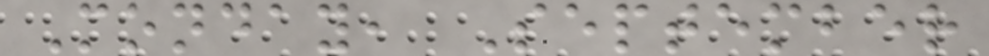Monday, September
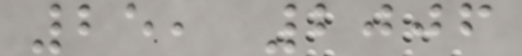25, 2006
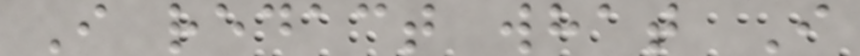I redact what I
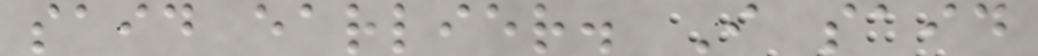said earlier. I said
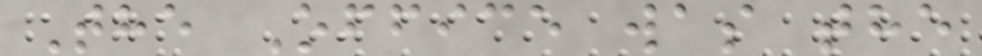The Office was the
